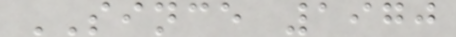SINCE 1970
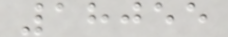18055
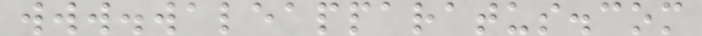www.waleapparatus.com
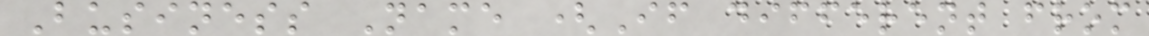Business Name (If different from
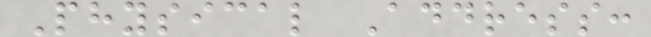Physical Address:
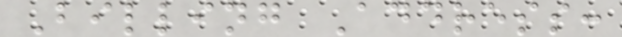Billing Address:
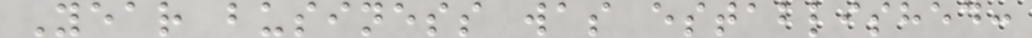Year business was established:
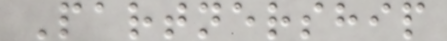Partnership
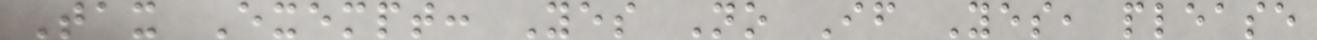Tax Exempt: Yes No If Yes, please
